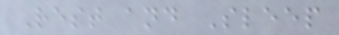Rest and Sleep
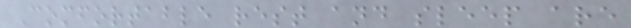Comfortable rest and sleep are
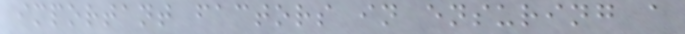important factors in ensuring a
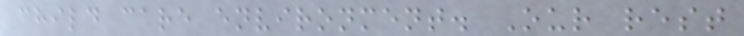child care environment. Our rest
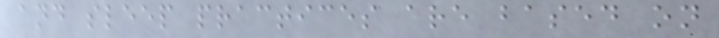and sleep practices are based on
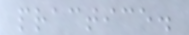practice.
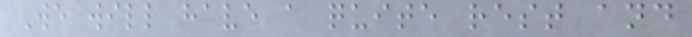We will have a quite rest and
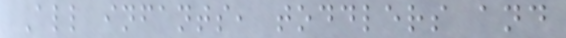All infants, toddlers and
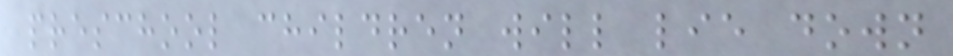preschool children will lie down
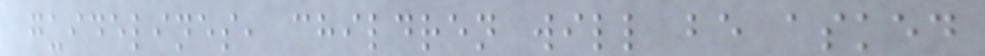guidelines, children will be asked
